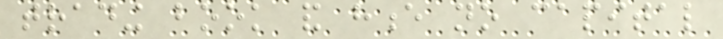trading book and hence no capital
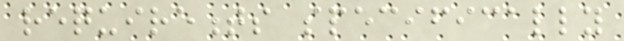requirements specifically
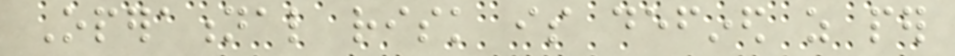Operational risk is defined as per
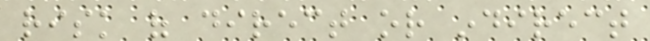risk of direct or indirect
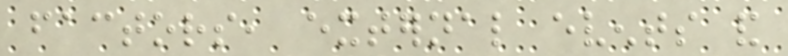factors, external events and
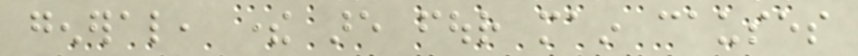general, there are four main causes
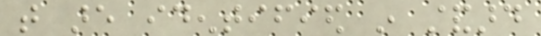that are identified in standard
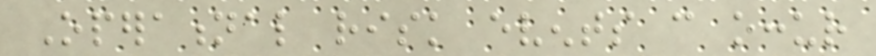Operational risk events can occur
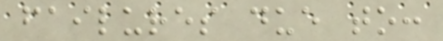failures due to:
